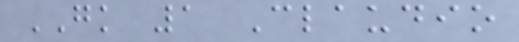GK 1 Claudio
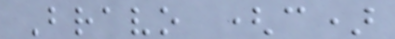Bravo (c)
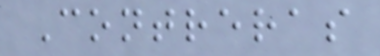Contreras
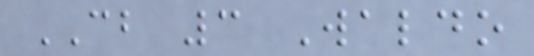CB 3 Waldo
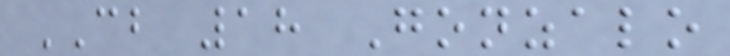CB 18 Gonzalo
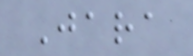Jara
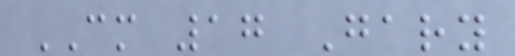CM 17 Gary
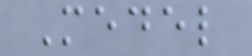Medel
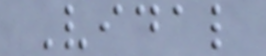Vidal
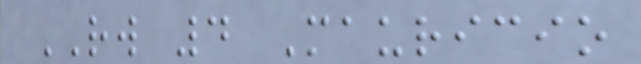RW 4 Mauricio
